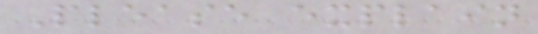Please explain
